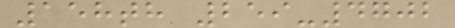158th 259-4702
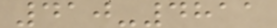410-4811
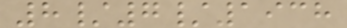8/7/1938
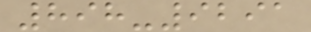898-9291
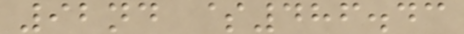92nd $486.43
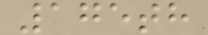175th
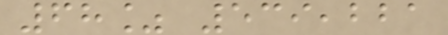68% 539,221
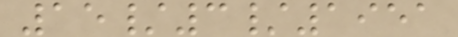15/3/1951
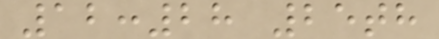12:28 25th
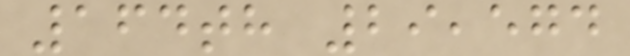164th 29,574
